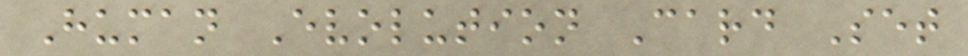Human Evolution Card Set
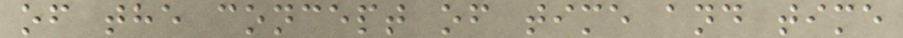of the concept of time and time
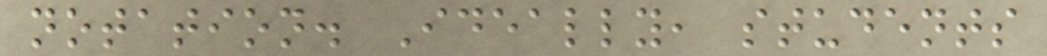notation. Ideally, students
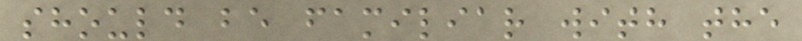should be familiar with the
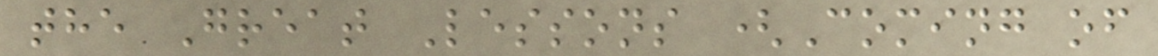the Great Lessons (Coming of
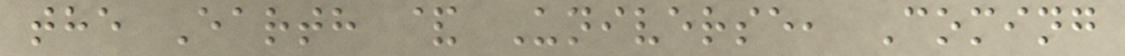the Earth & Universe, Coming
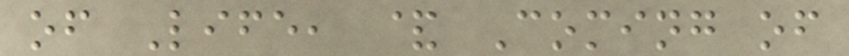of Life, & Coming of
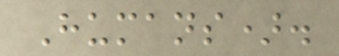Humans).
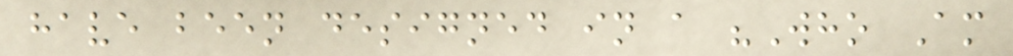have been designed in a "Who Am
